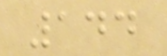144
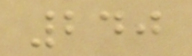240
